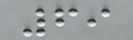69
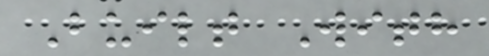Built With
